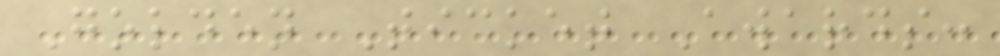Golden Ticket Awards:
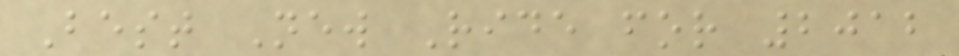Best New Ride for 2012
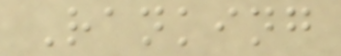Ranking
